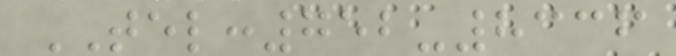TEL:752-8336
